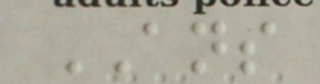ANS
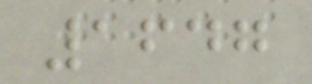1647
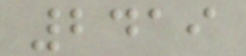2419
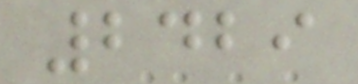2429
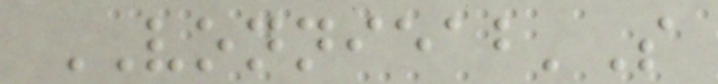VONNIEAB'S
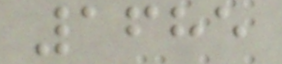1685
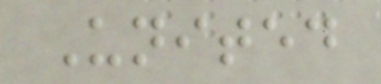United
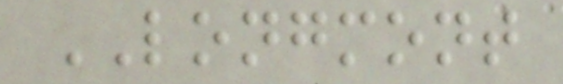LONGMONT
